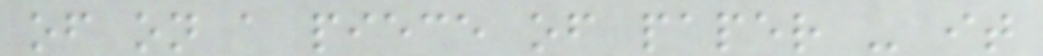of on a piece of paper - it
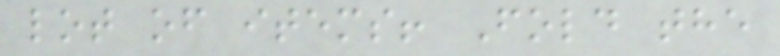lot of items! Fold the
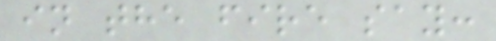in the fire say:
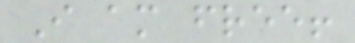I am free!
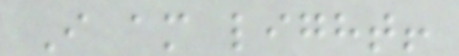I am light!
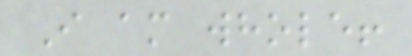I am whole!
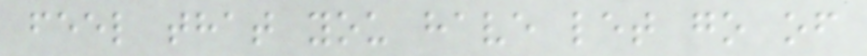feel that you have let go of
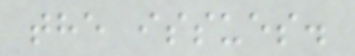the issues.
